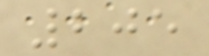205
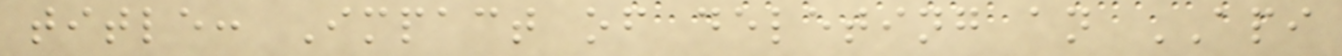title: Impact of deleting an API
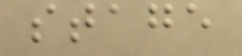stage
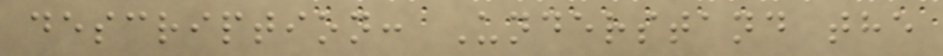description: Understand the
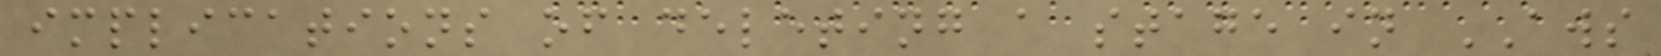implications of deleting a stage in AWS
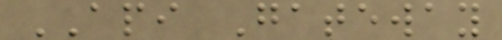API Gateway
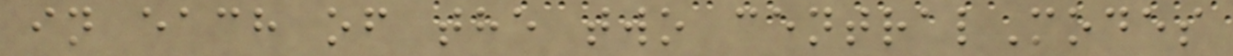in each of the two centralModes
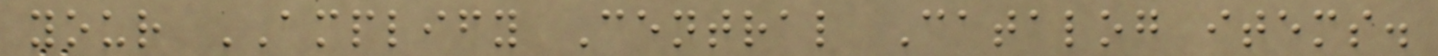your AMPLIFY Central Catalog items.
